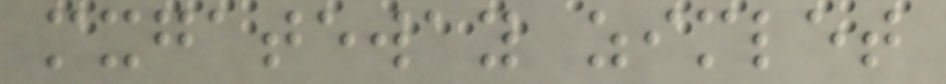mxgateway zimlet
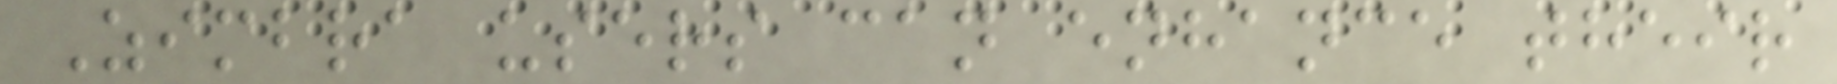Zimbra users can enhance their
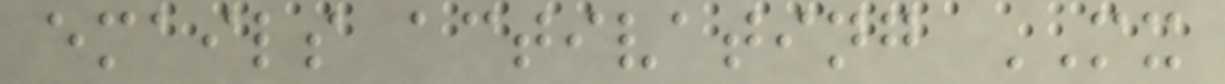emails activating MX
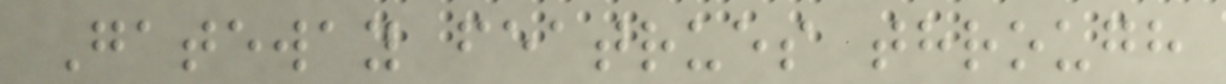Gateway featrues through
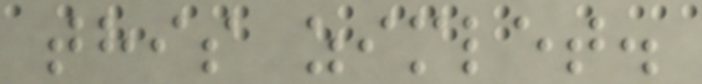this zimlet.
